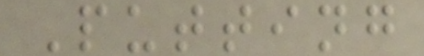Putting
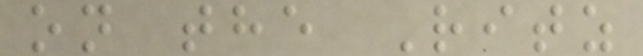on the Ritz
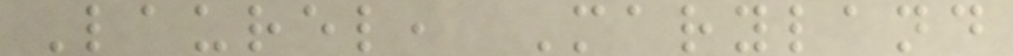Laurel, Maryland
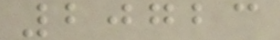20723
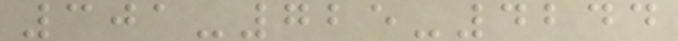301-725-4244
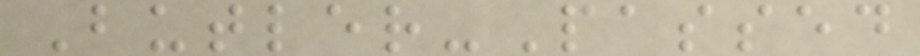Butler-Passed
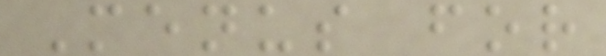Menus for
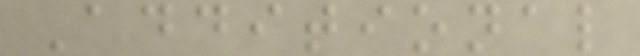Additional
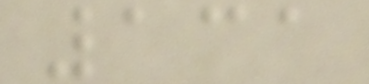131
